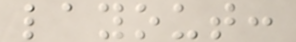layout:
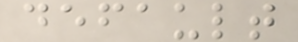default
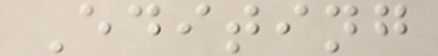Editing
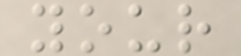your
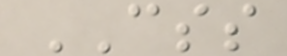CSS
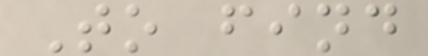To find
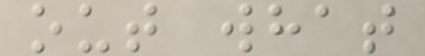out what
